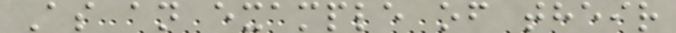As an example of their
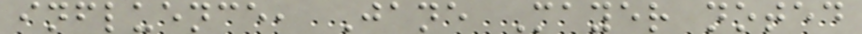influence, Jane Mayer noted
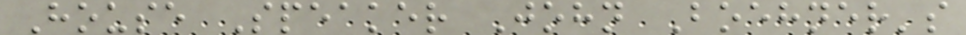House Speaker John Boehner's
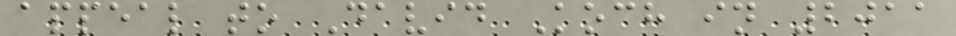appeal to David Koch in 2011
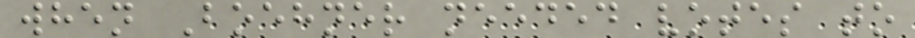when Boehner needed votes to
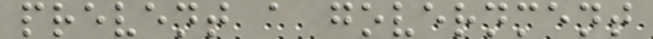prevent a government
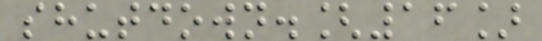shutdown.[16]
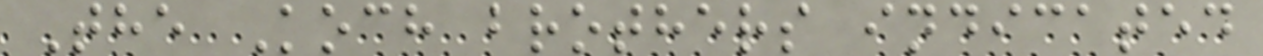The Koch brothers indicated
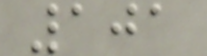101
